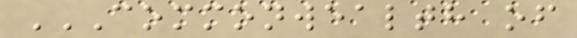COMMONWEALTH OF
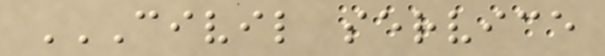CIVIL SERVICE
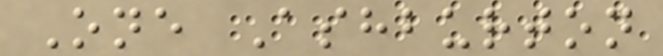One Ashburton
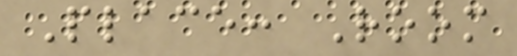Place: Room
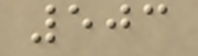503
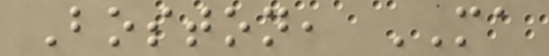Boston, MA
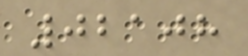02108
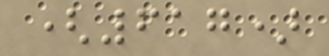(617)
